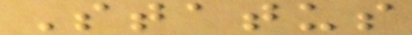Status
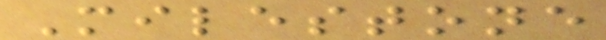Milestone
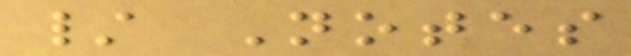/ Notes
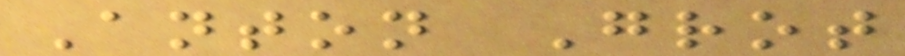Anton Grot
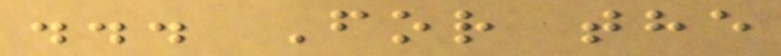... For the
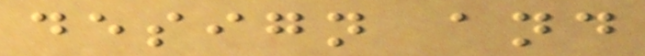design and
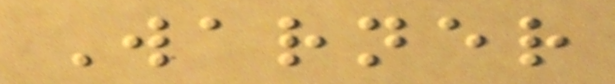Warner
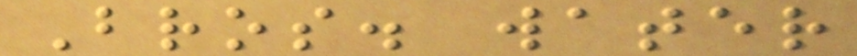Bros. water
